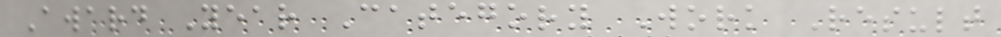Award Year Category Work Result
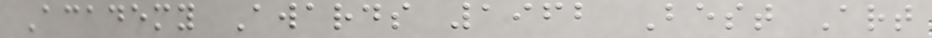Academy Awards 1962 Best Art
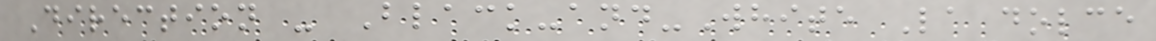Direction - Black-and-White La dolce
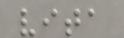vita
